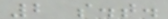2 s.t.
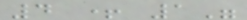4 + 1"
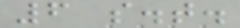6 s.t.
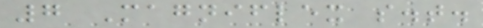7 Magniflex s.t.
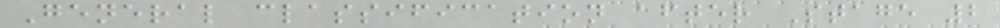General classification after Stage 2
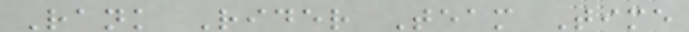Rank Rider Team Time
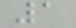1
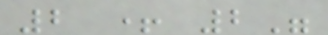2 + 2"
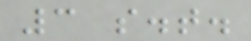3 s.t.
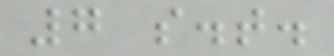7 s.t.
